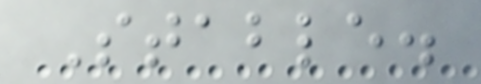Stable.
